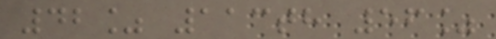42% 113th 56%
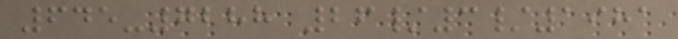645-7288 26/3/1981
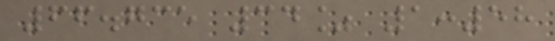66.735 34% 1:58
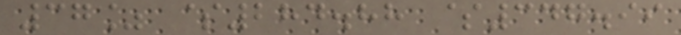37% $284.88 $347.99
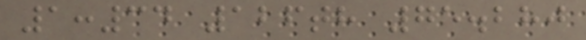1:34 126th 75.280
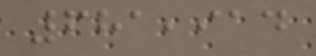681,914
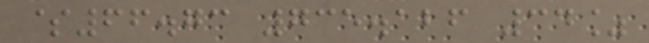$66.73 735.126 34%
